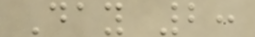Day 2:
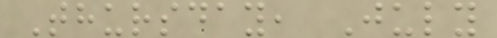Thursday, July
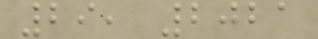29, 2021
